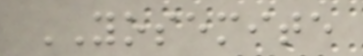YOSEMITE
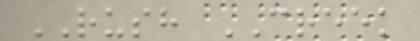RUSH CREEK
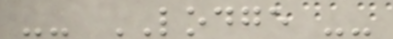-- LODGE --
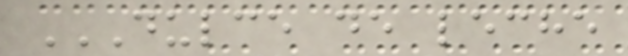DULCE DE LECHE
